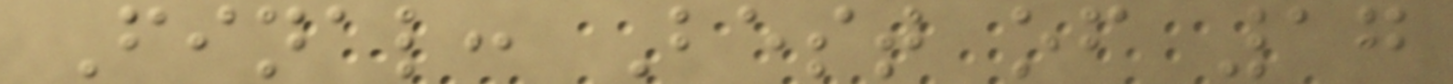Final: Best of 17
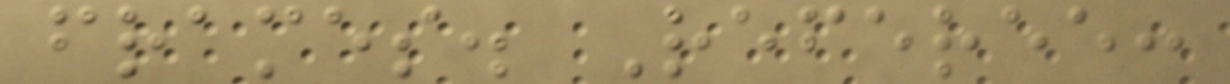frames. Referee:
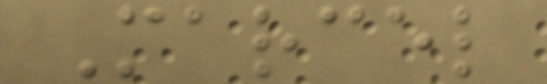Marcel
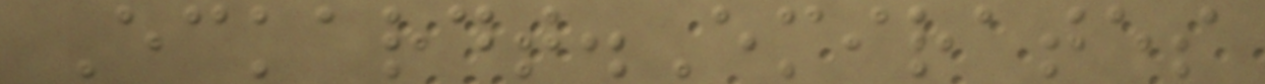Eckardt.Emirates
